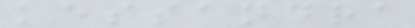kessandra
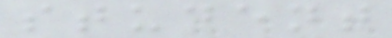student
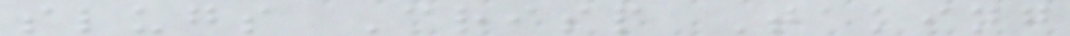slugs Crisp Taking
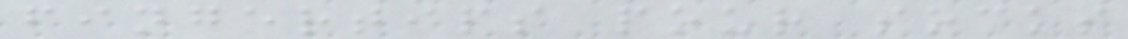fingertips pour socks
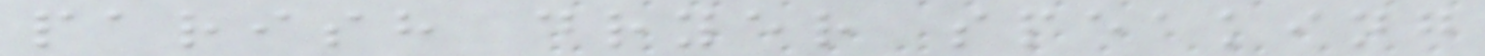parish dryer speaking
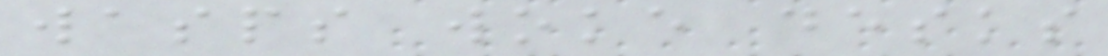wasps woke desks
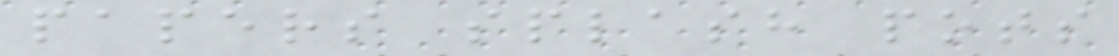papers splash pots
